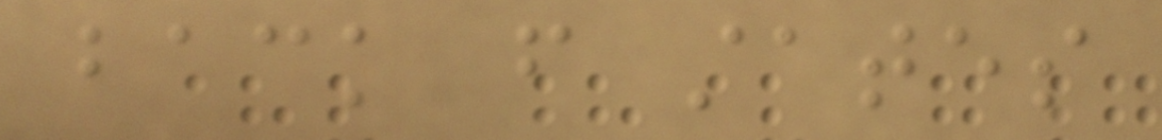back from states
